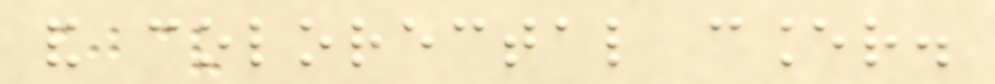and colorectal cancer.
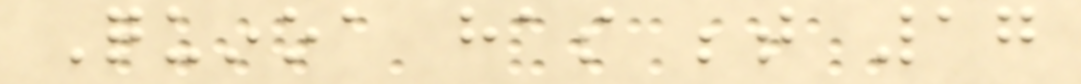Quinoa has between 17
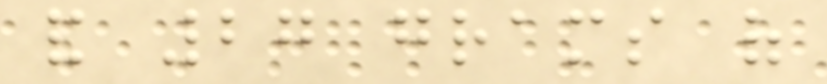and 27 grams of
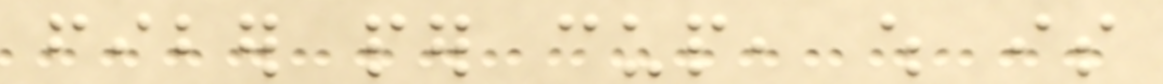fiber per cup, which is
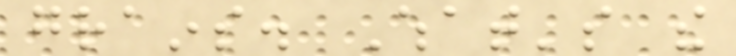grains. What's the
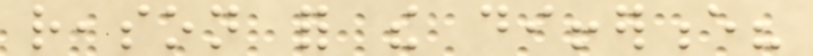reason for the difference?
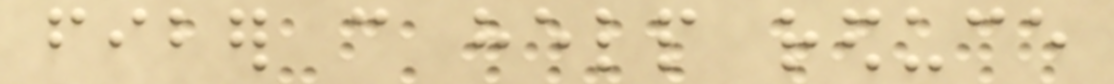fiber can help reduce
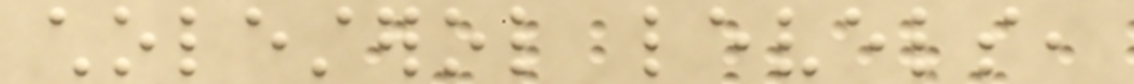cholesterol levels,
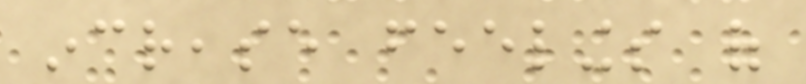increase feelings of
